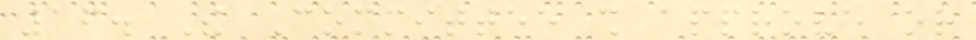16. The Committee shall approve or
